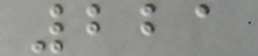221
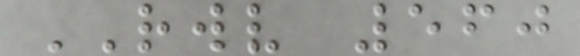RWV 560
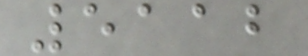5112
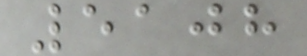5108
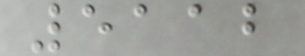5112
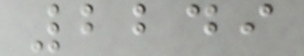2249
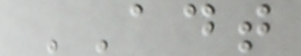ADT
